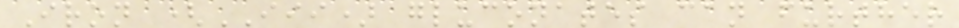Iron (III) gluconates can further
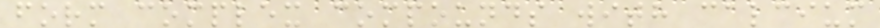form complex compounds with calcium
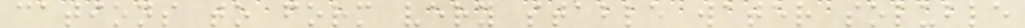cations to form very stable water soluble
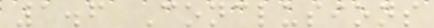1.6 Conclusions
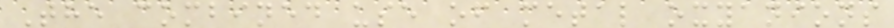The combined use of metal oxyanions
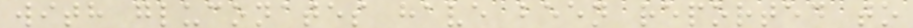with gluconates have been reported to
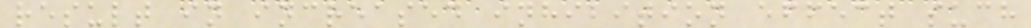result in increased inhibition effect such
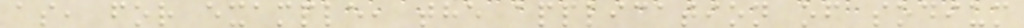as, for example, the application of sodium
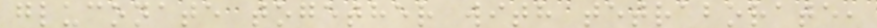gluconate together with tetraborate,
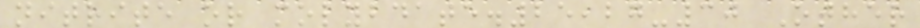nitrite or molybdate.25,27-30 Other
